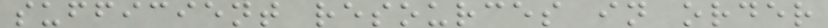sufficient resources in order
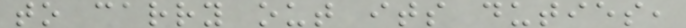to carry out its duties,
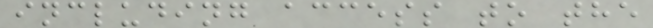including access to the
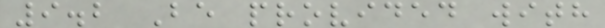9.2 Be provided with
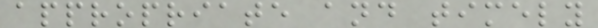appropriate and timely
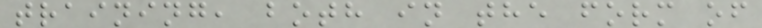training, both in the form of
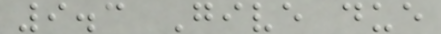9.3 Give due
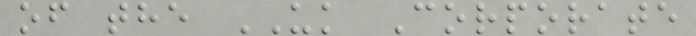of the UK Corporate
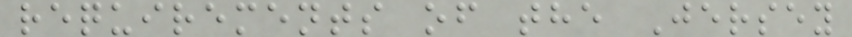requirements of the Jersey
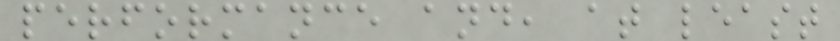performance and, at least
